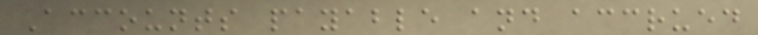Accounts payable and accrued
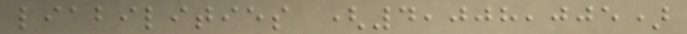liabilities (4,008,005)
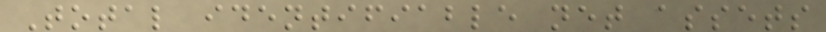Total identifiable net assets
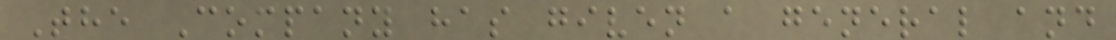The Company has given a general and
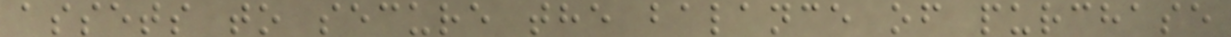assets to secure the balance of purchase
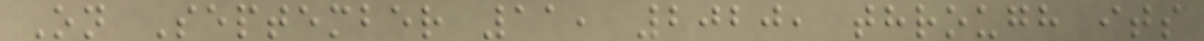On September 11, 2020, through its
